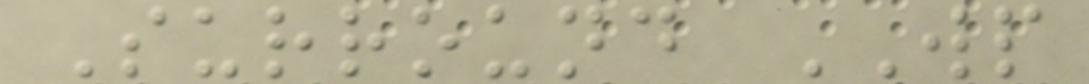Surround WP
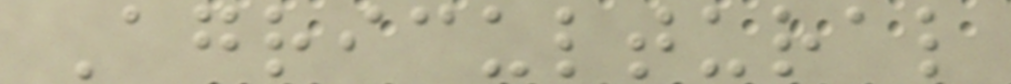Agricultural
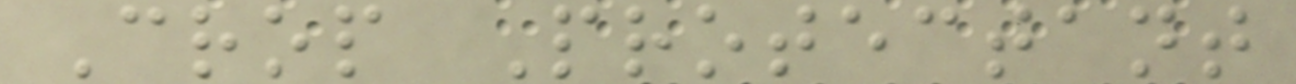Crop Protectant
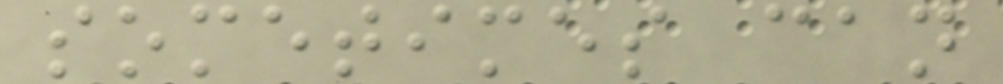sometimes can
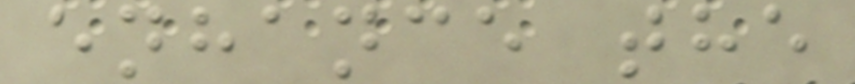enhance the
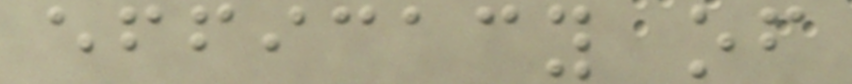efficacy of
